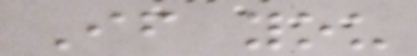If you
